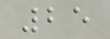25
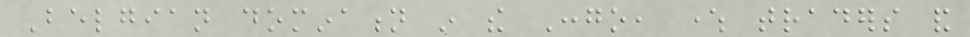Belgian domination in the Congo, where traders and
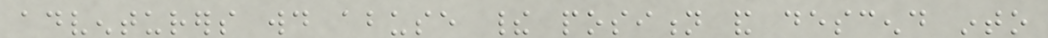adventurers would abuse their position and descend into
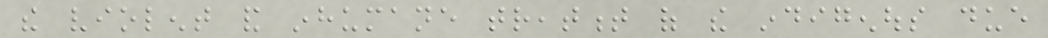the violent and inhumane treatment of the indigenous due
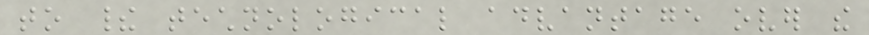to their technological advantage over the
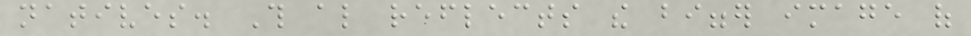natives. This also reflects the bigger image of
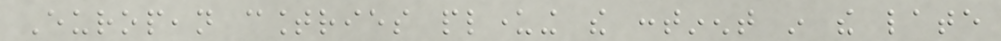European countries plundering the continent in the late
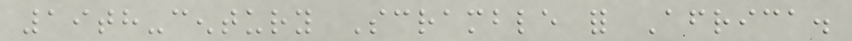19th-century Scramble for Africa.
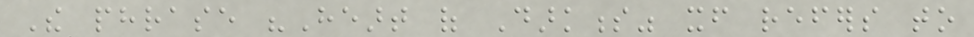The phrase "Heart of Darkness" itself refers to
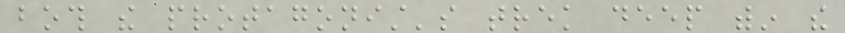both the protagonist's trek deep within the
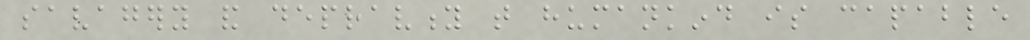savagery and depravity that humankind is capable
